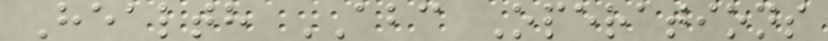Health ABC Operations
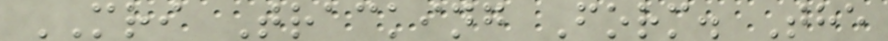MRI Tracking Form. The
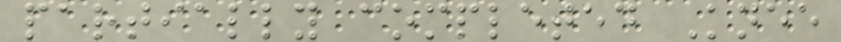partially completed Knee
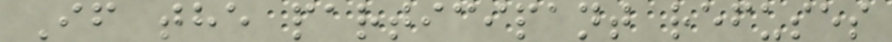If the participant refuses
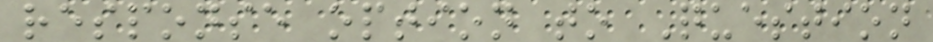response option to Question
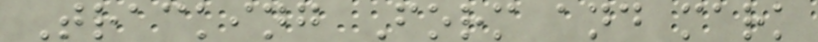Tracking Form and mark
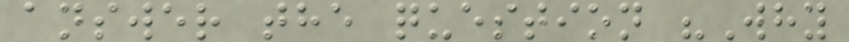answer the question "Why
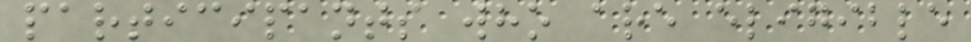participants who are eligible
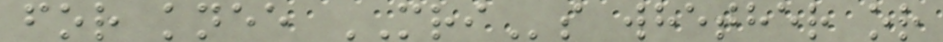for knee MRIs whether or
